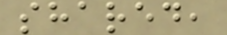shared,
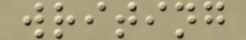writing
